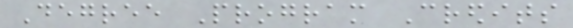Degree Program Credits
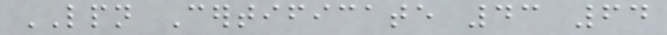LPN Certificate 43 64
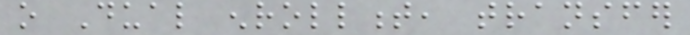o Dual enrollment, transfer
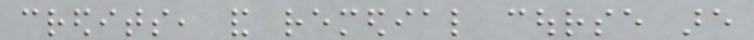credits, and remedial course are
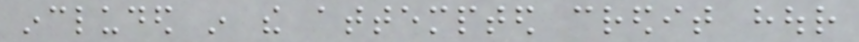included in the attempted credit hour
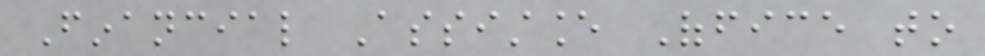Financial Assistance Office to
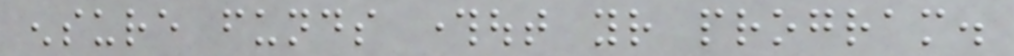ensure funds throughout your program.
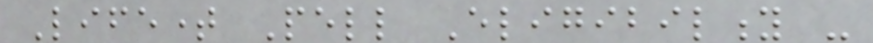Lifetime Pell Eligibility -
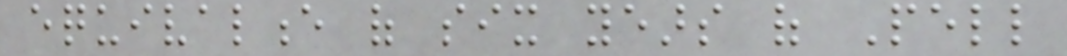equivalence of six years of Pell
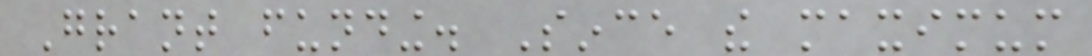Grant funding. Since the maximum
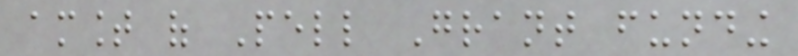amount of Pell Grant funding
